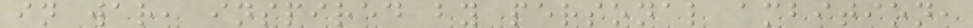in war, inspired by personal ambition,
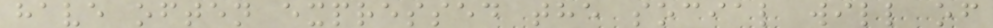have often expressed the social will of
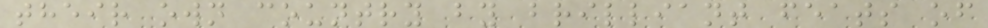their own country by brilliant feats of
